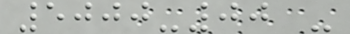5000-00 -
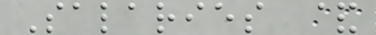Salaries &
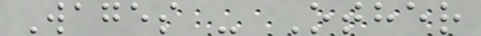Wages - Other
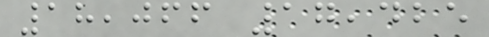18,066 17,425
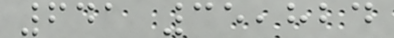641 35,824
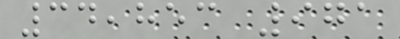34,853 971
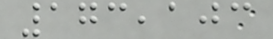173,103
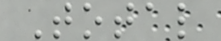Total
